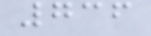736
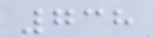738
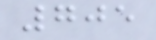705
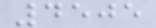4505
